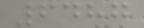6487
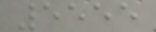5555
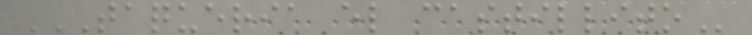TAQUERIA EL CASTILLITO
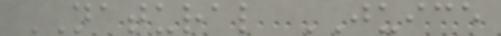NATURAL JUICE
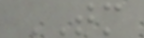TM
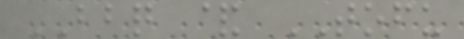BBQ & TOFU
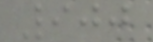900
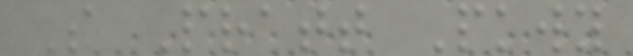S Pratt Pkwy
